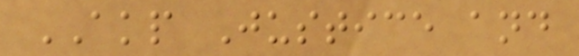AKP Justice and
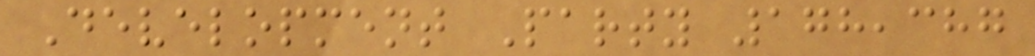Development Party 178,387
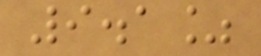9.1%
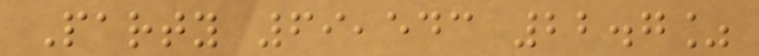Party 69,543 22.7%
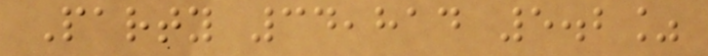Party 34,814 5.2%
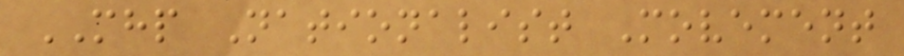MHP Nationalist Movement
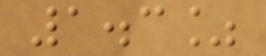1.3%
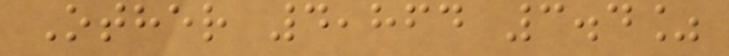Other 4,864 3.4%
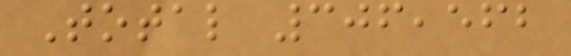Total 306,562
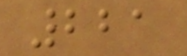221
